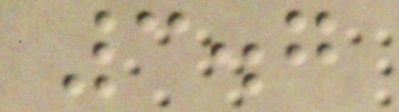3.7
